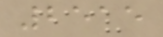2515
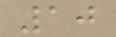10
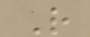R
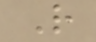R
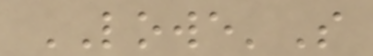LOWE'S
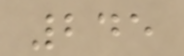245
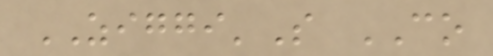ZIGGI'S CO
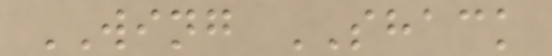WING SHACK
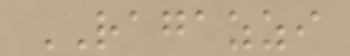RAGAZZI
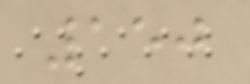150
